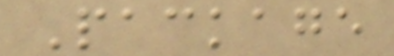Package
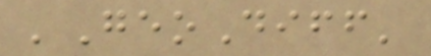'GeoDiff'
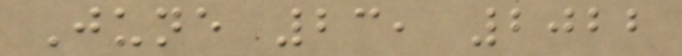June 23, 2022
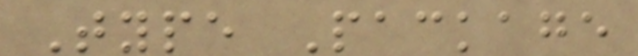Type Package
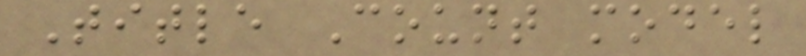Title Count model
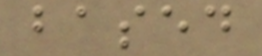based
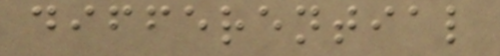differential
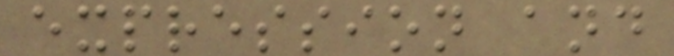expression and
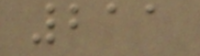211
